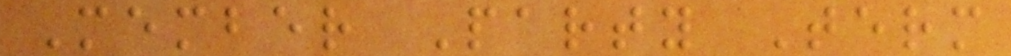Member Party Term
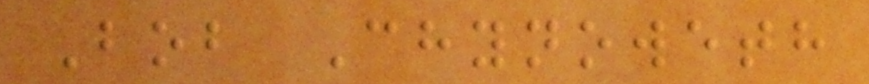Bob Chynoweth
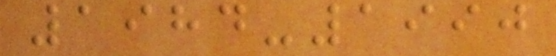1984-1990
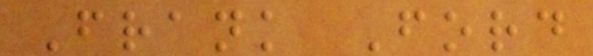Frank Ford
